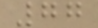77
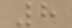8
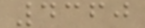4360
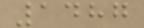1487
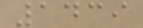1439
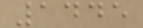1445
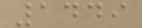1449
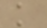k
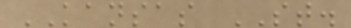KANSAS ST.
